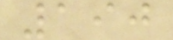190
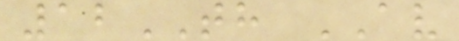12TH AV
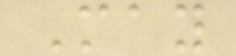May
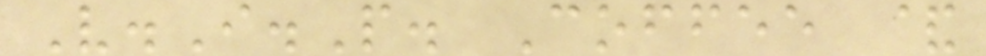V.I.P. Coffee &
